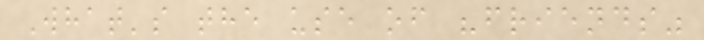What's the use of "friends"
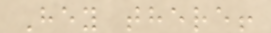Hey there!
